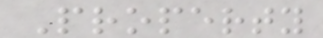Property
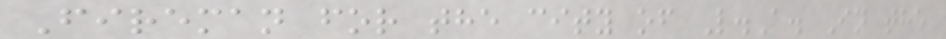Fireman for the city of L.A. In the
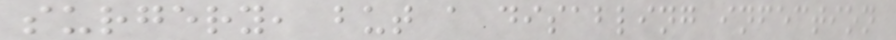surgery, but a disabling infection
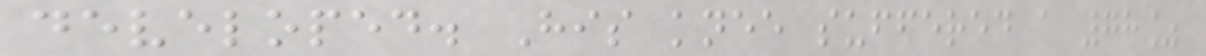developed. His knee suffered a 78%
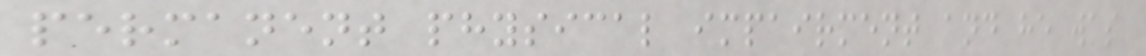permanent physical impairment and he was
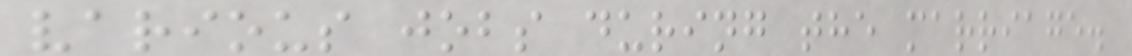various jobs during the marriage.
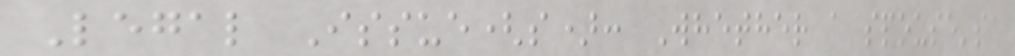Legal Issue(s): Whether a spouse's
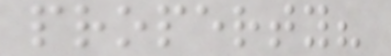property?
